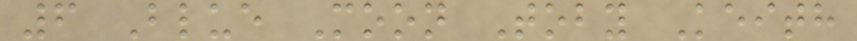6 Blue Moon Toby Keith
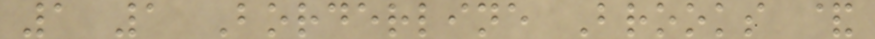1 1 Borderline Brooks &
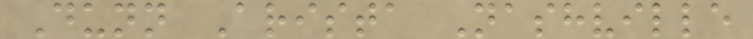Dunn Arista Nashville
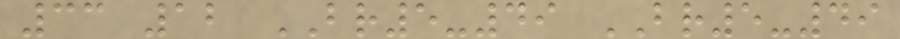33 12 BR5-49 BR5-49
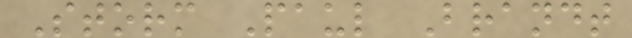Storm Paul Brandt
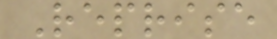Reprise
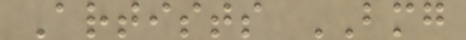Artists BMG
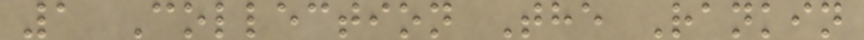1 Collection The Rankin
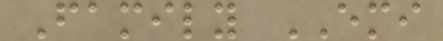Family EMI
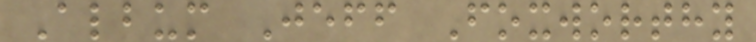Album Jeff Foxworthy
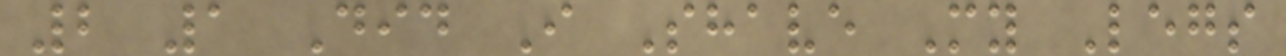2 1 Did I Shave My Legs
